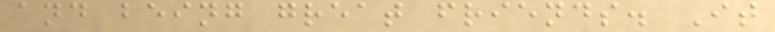and being great friends. It
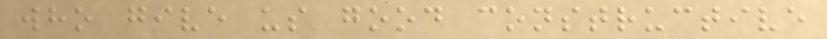who give us good constructive
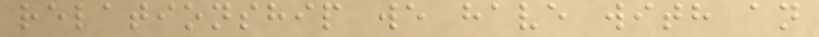relationship we have with an
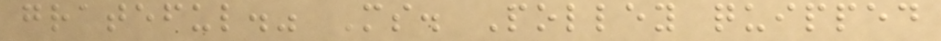grateful." Ms. Polley quipped
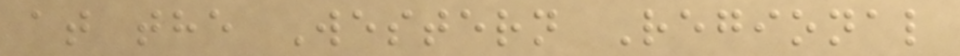at the Western Regional
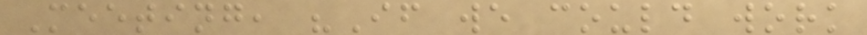Meeting, "If we could work
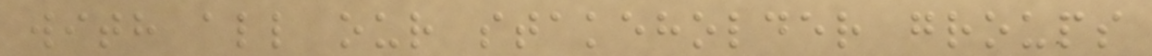with all our stakeholder groups
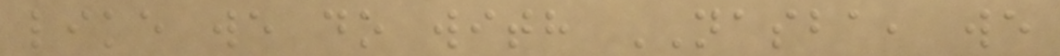like we do with NASBA, we
